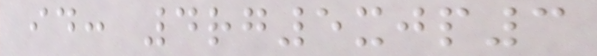id: 4rg5xjp3
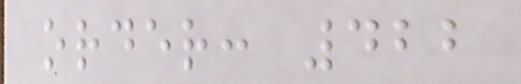order: 422
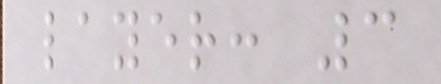layer: 3
